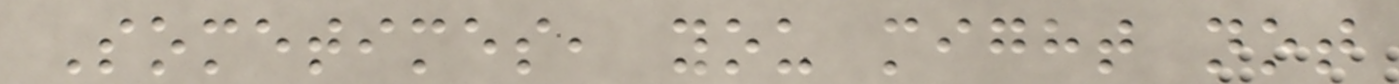Sometimes, you might not
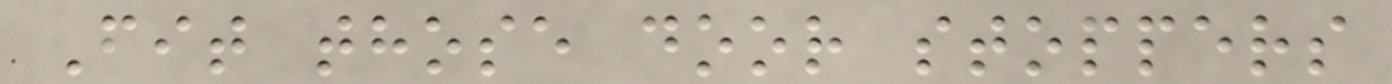Fit those door stoppers
